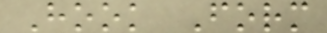Hook Form
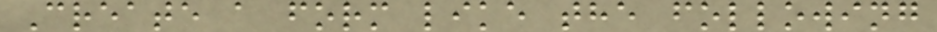Create a form like the following
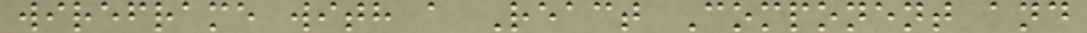wireframe with a React Component and
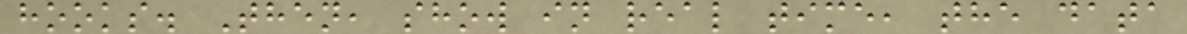hooks. Then, show in real time, the data
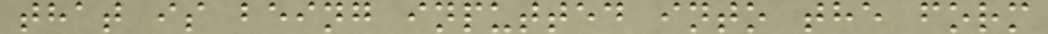that is being inputted into the form
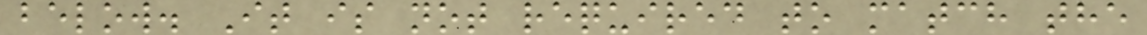below. It is not required to match the
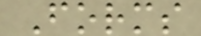Forms
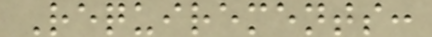Requirements:
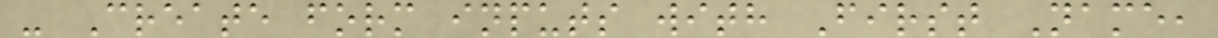- Create form inputs with First Name,
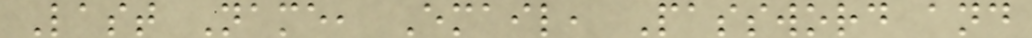Last Name, Email, Password and
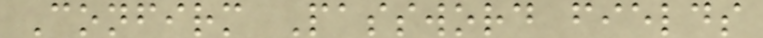Confirm Password fields
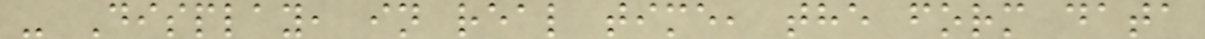- Display, in real time, the form data
